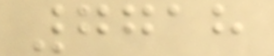7718
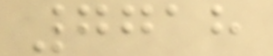7718
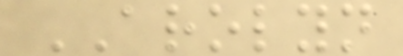AROLYN
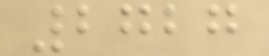2727
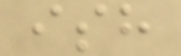ish
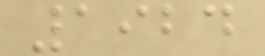1924
